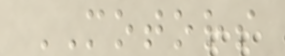MOTORS
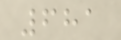681
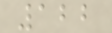122
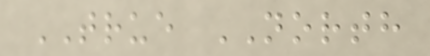TRUE NORTH
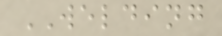WELDING
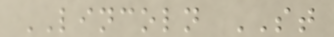LINCOLN ST
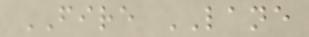FIRE LANE
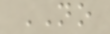NO
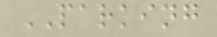PARKING
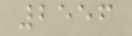2556
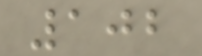102
